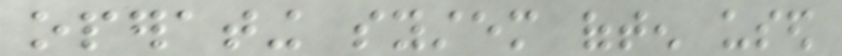operating system often used
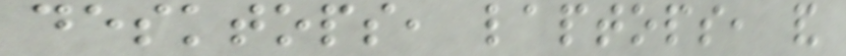desktops, laptops, and
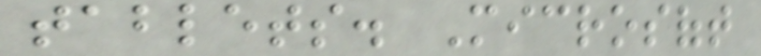tablets. Microsoft
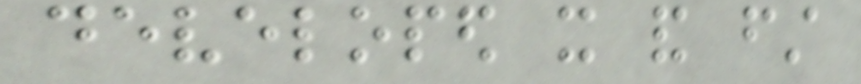developed it and first
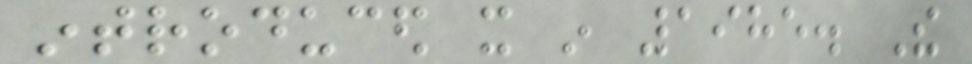introduced it in 1985. The
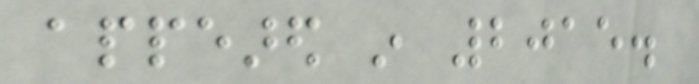appeared in 2015.
